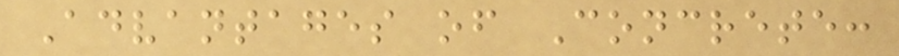Advantages of Concrete:
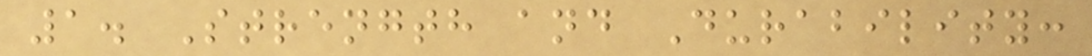1. Strength and Durability:
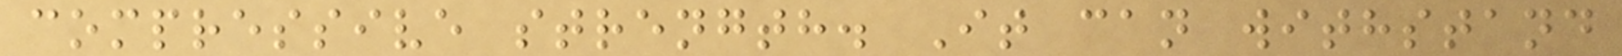compressive strength. It can withstand
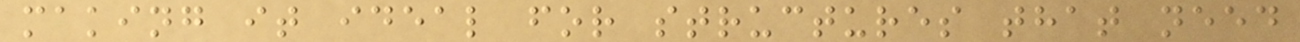making it ideal for structures that need
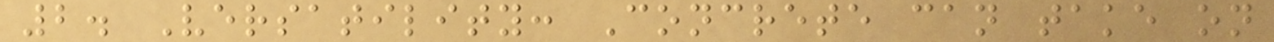2. Versatility: Concrete can take on
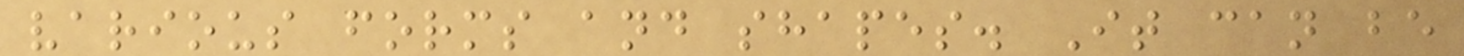various forms and shapes. It can be
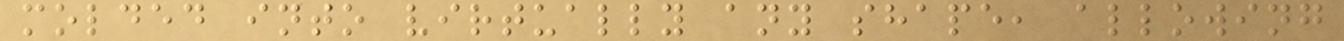molded into virtually any shape, allowing
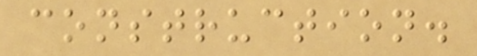construction.
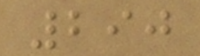290
